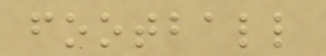football
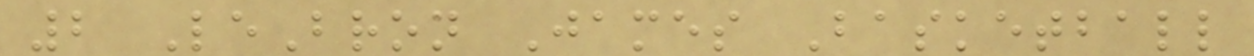2 LeBron James Basketball
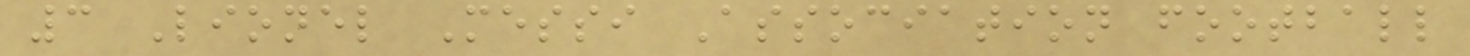3 Lionel Messi Association football
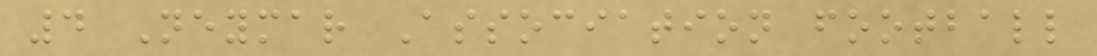4 Neymar Association football
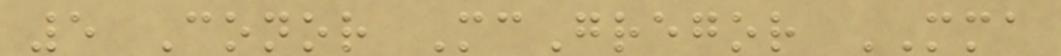5 Conor McGregor MMA
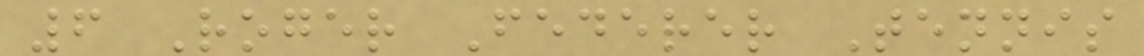6 Roger Federer Tennis
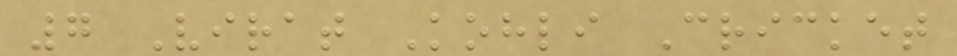7 Virat Kohli Cricket
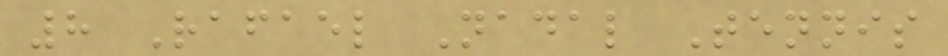8 Rafael Nadal Tennis
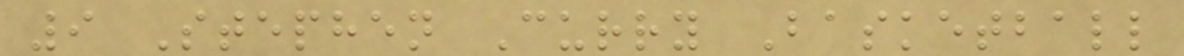9 Stephen Curry Basketball
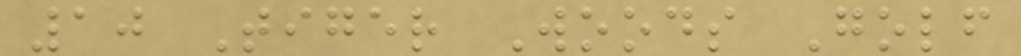10 Tiger Woods Golf
